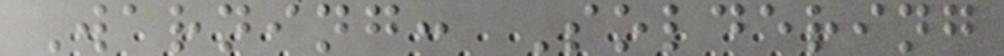Warning: Soldering
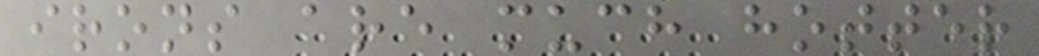irons are much hotter
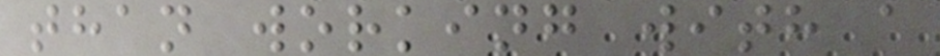than working with a
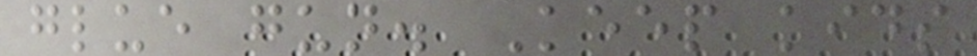glue gun. Keep kids
